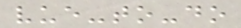vue-to-do
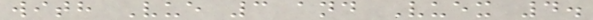with Vue 3 and Vuex 4.
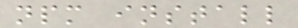npm install
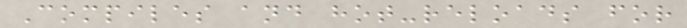Compiles and hot-reloads for
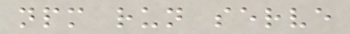npm run serve
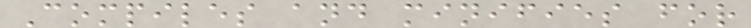Compiles and minifies for
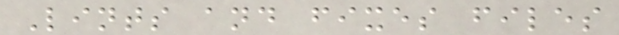Lints and fixes files
